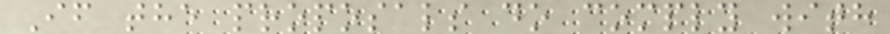If the proposals do comply with
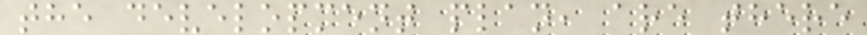the development plan, are there
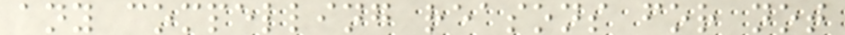any compelling reasons for not
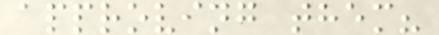approving them?
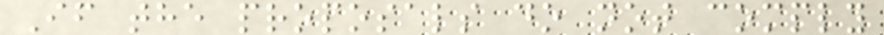If the proposals do not comply
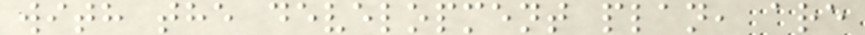with the development plan, are
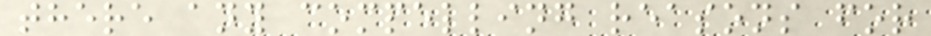there any compelling reasons for
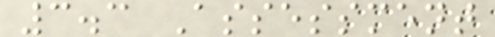3.3 Assessment
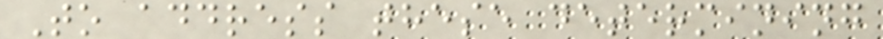To address these determining
